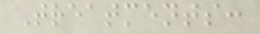Treatments:
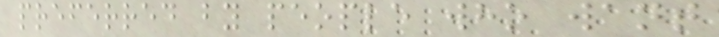preferred by people who want
